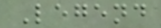Legend
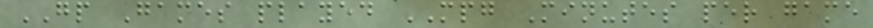GP Games played MPG Minutes per game
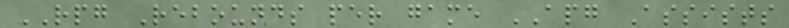RPG Rebounds per game APG Assists
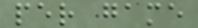per game
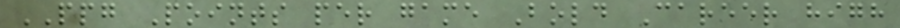PPG Points per game Bold Career high
